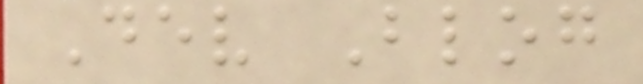Dev Blog
